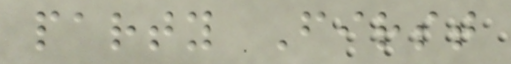party First
